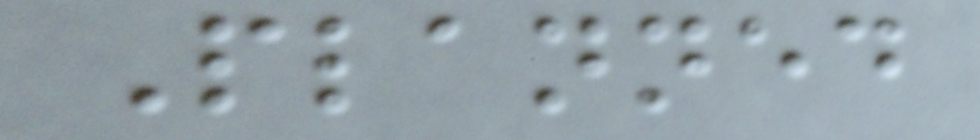Planned
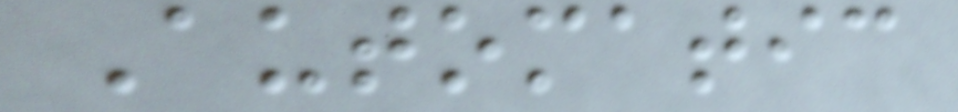Automatic
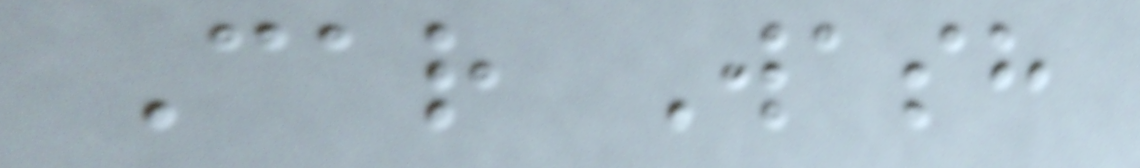Car Wash
